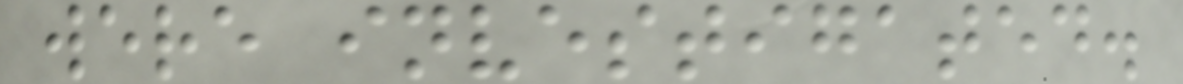were investigated.
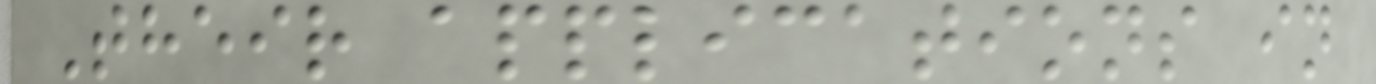Their applications in
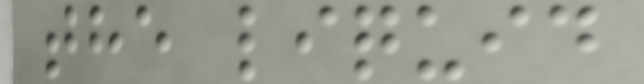the liquid
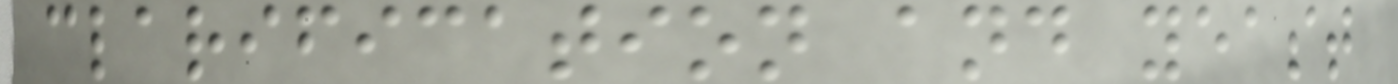clarification and yeast
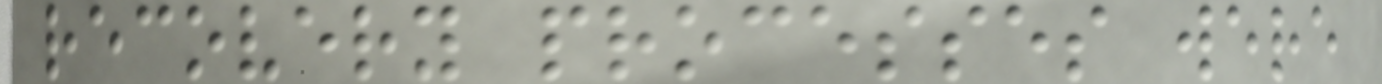recovery processes were
